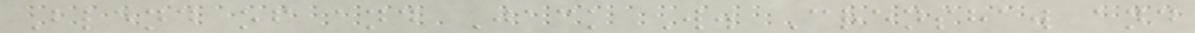Blend of and Jack W. Crenshaw and
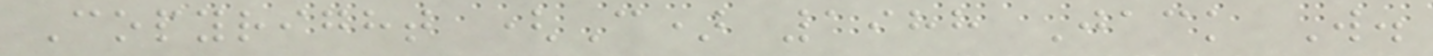Copyright (C) 1988 Jack W.
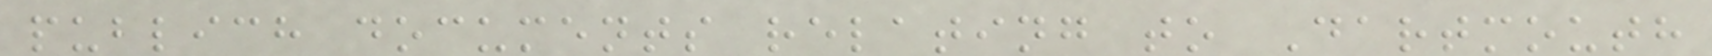publich documents relating to Dartmouth
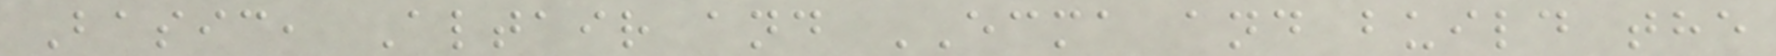Basic, Altair and ECMA and build the
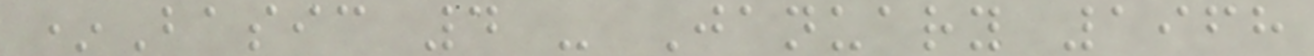*Basic 4 - January 1968
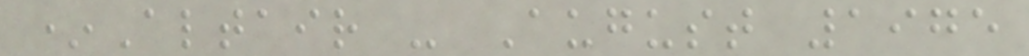*Altair - August 1975
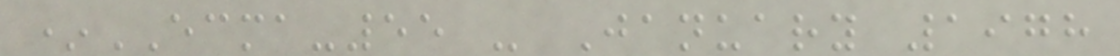*ECMA-55 - January 1978
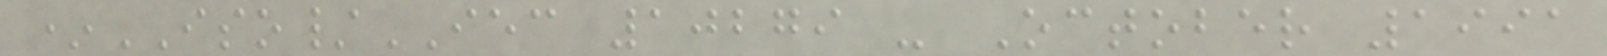*ISO/IEC 10279 - October 1991
